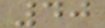40
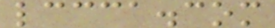lccca.com
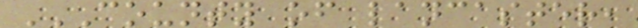COUNTY OF LANCASTER,
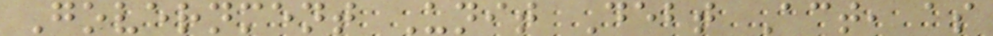Government Unit Debt Act, as
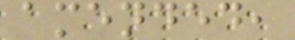amended,
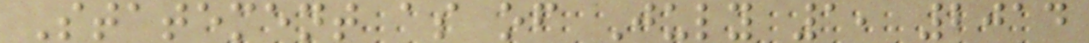Statement as of July 1, 2014
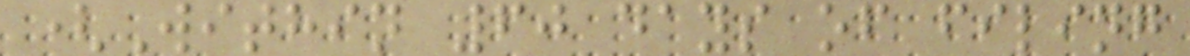(Within 60 days of filing
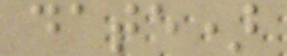date)
